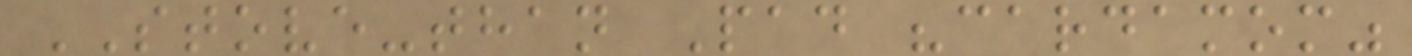STOVE-than Pad "cardamom"
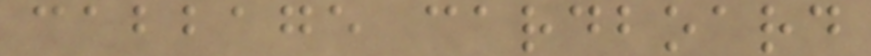cabbage cardboard
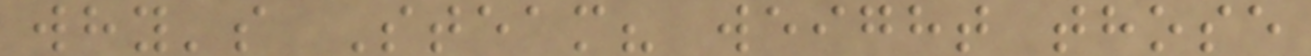why's Steam? weight those
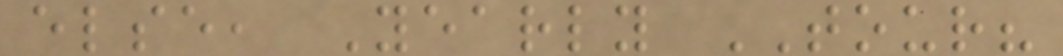else, Yearly TOUR?
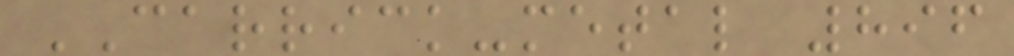CARRICK-metal 896
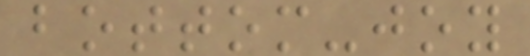bottom-joy
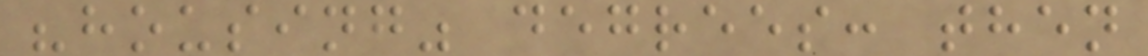"housing" degrees: then
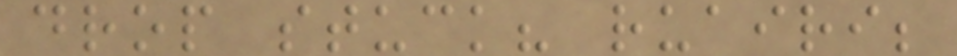drop stuck? ruairi;
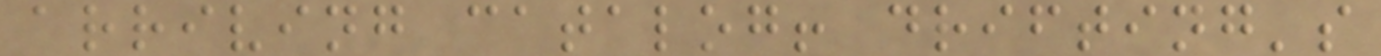arriving catalog! drifting's
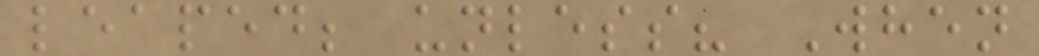leaped; unless? When
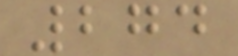274
